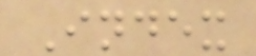Index
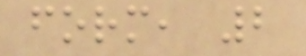form, 2
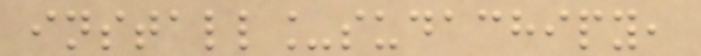install_sudachipy,
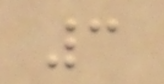3
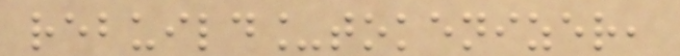rebuild_tokenizer,
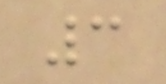3
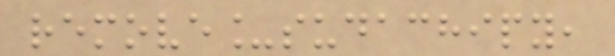remove_sudachipy,
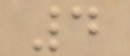4
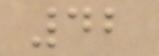42
